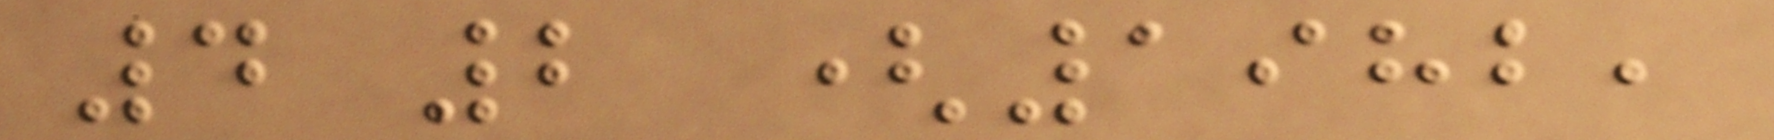4 2 (1982,
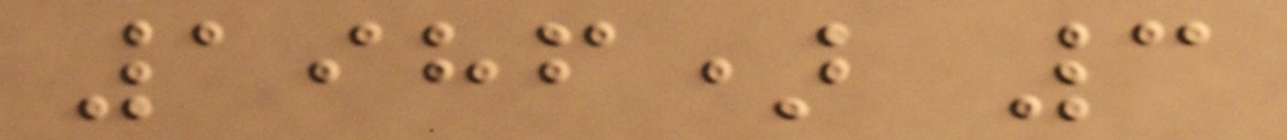1986) 3
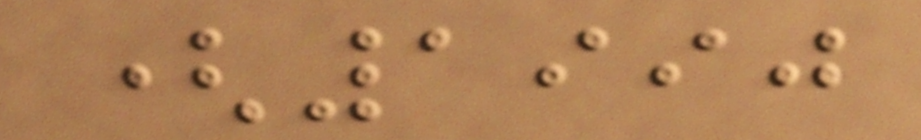(1990
